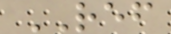REF
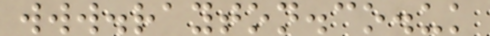www.rayton.co.uk
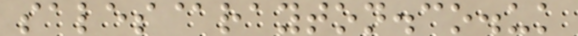sales@rayton.co.uk
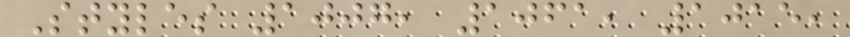Styles 1007, 1061, 1015,
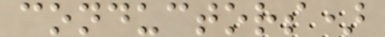conductors)
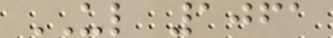UL 1061
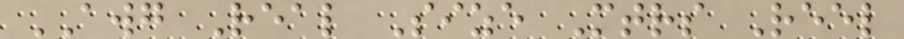AWG Real Size Mtrs Reel
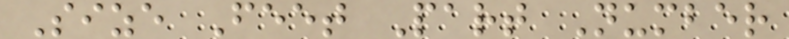Size Feet Part Number
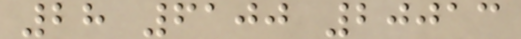28 6100 20013
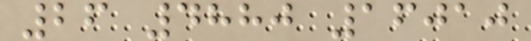26 4880 16010
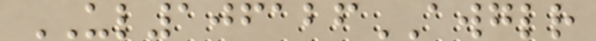UL106126AWGLR
